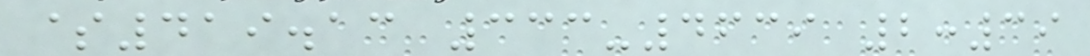$419.13 333-4639 2:39
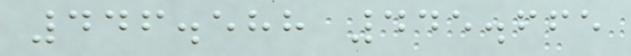446.588 445.665
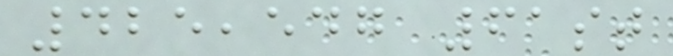425,547 61st
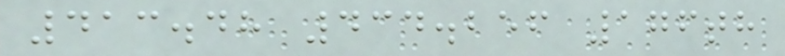413.48 434.256 176th
